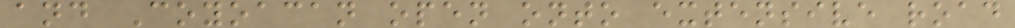and Coyoacan open onto extensive road
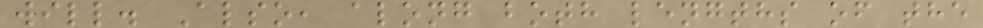will. Also, along both lengths of the
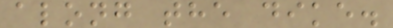along the dike.
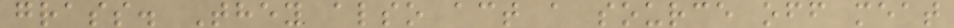grass. They also act a source off meat
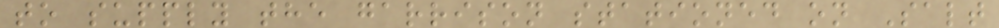to supply the garrison stationed on Salt
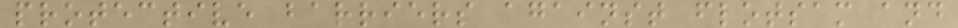protective barriers against flotsam and
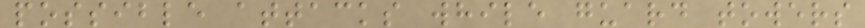possible attacks while guard towers
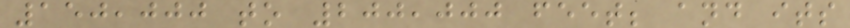150,000 to 200,000 feet; and its
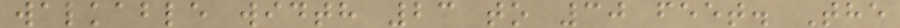walkable width 23 to 30 feet. The
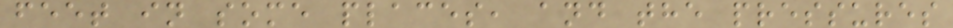feet in some places, and the pressures
